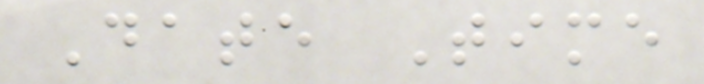Date Time
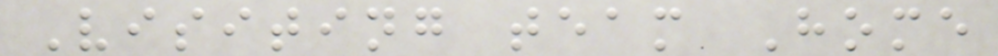Visiting team Home
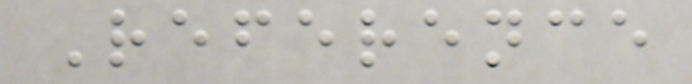Reference
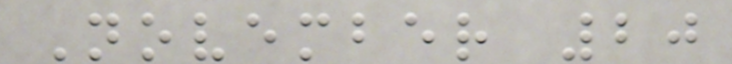November 20
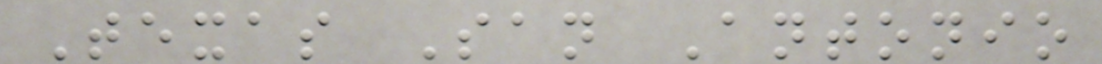Texas San Antonio
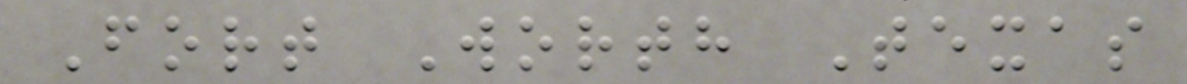Fort Worth Texas
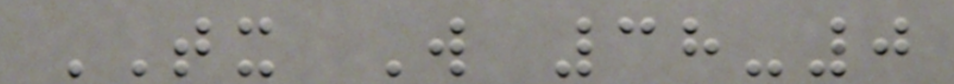TX W 38-0
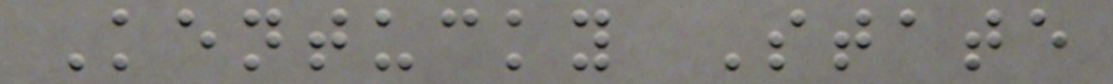Kentucky State
